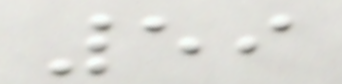59
